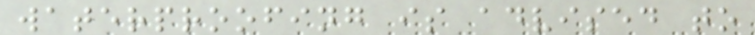waterproofing is advised to
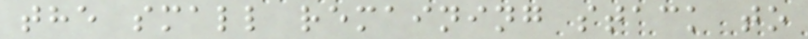the small remaining stack to
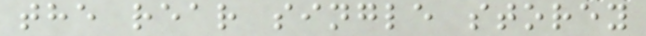the rear single storey
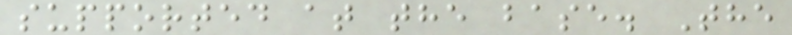supported at the base. The
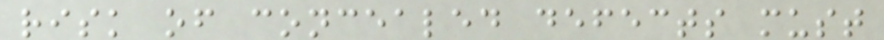risk of concealed defects must
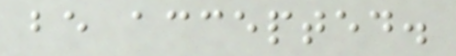be accepted.
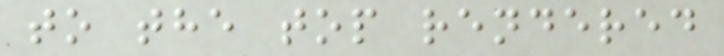to the top rendered
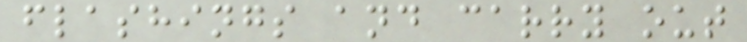flashings and carry out
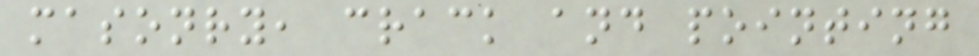masonry, crack and pointing
